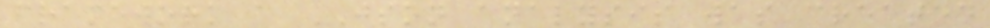framework a JSON analysis was created
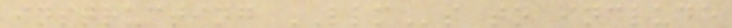instructing LLMs to include
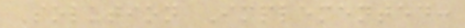Solution Implemented:
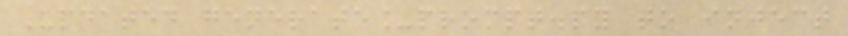Updated generate_prompt.py to inject
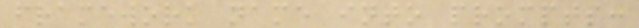framework name into prompts:
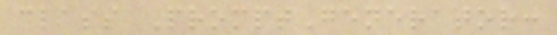class PromptGenerator:
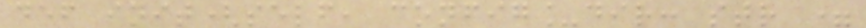def init(self, config_dir: str =
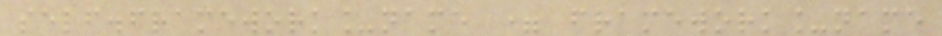self.framework_name = framework_name
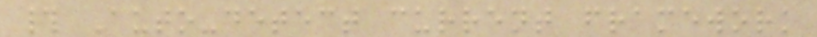# Auto-detect current framework
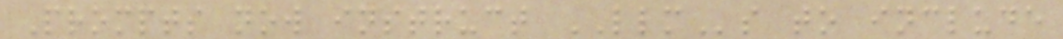Prompts now instruct LLMs to include
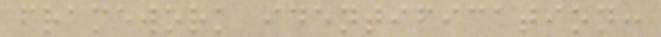framework identification:
